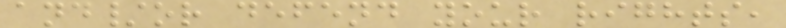and/or defend your rights,
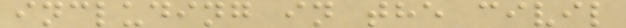including in the civil
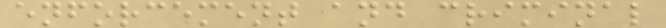enforcement and criminal
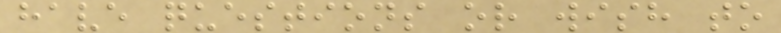have questions or wish to
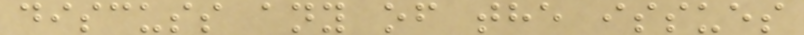discuss any of the issues
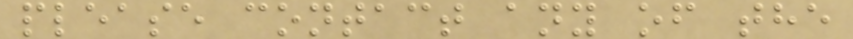please contact any of the
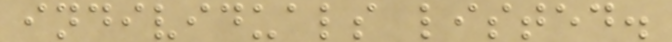individuals listed.
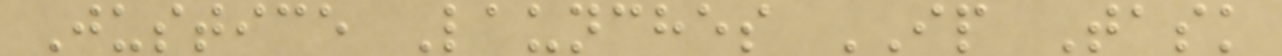Justice Launches IP Task
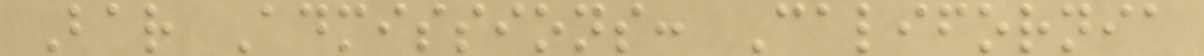Bar Admissions: California
